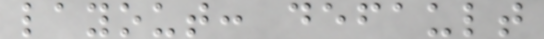layout: default
